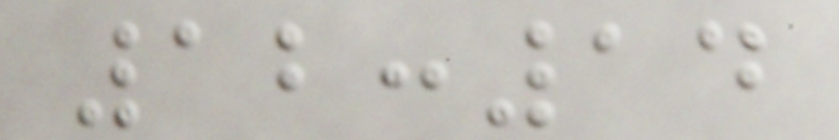12:14
